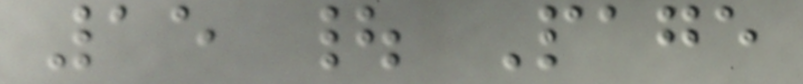15 | Page
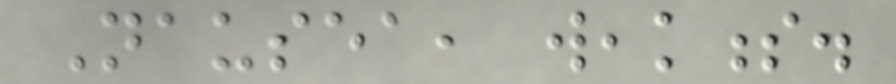Nausea, weakness.
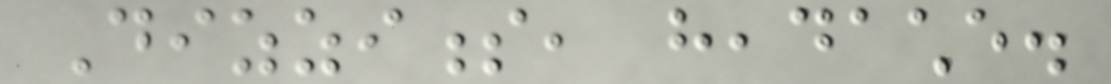Dizziness, headache.
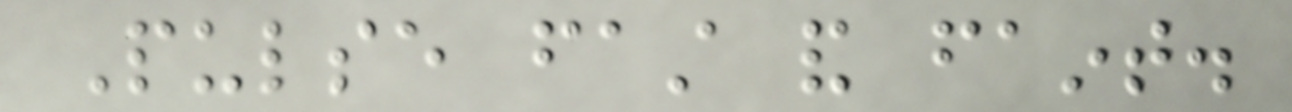Pulse fast and faint.
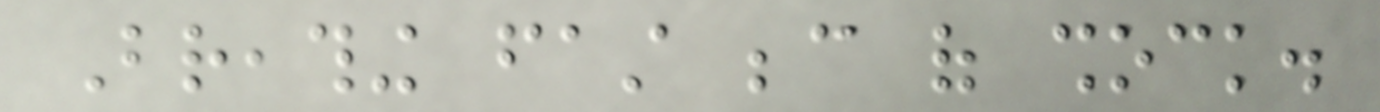Breathing fast because of shock.
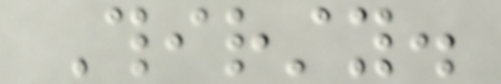Thirsty.
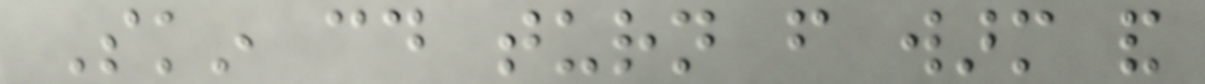Skin could turn from warm and
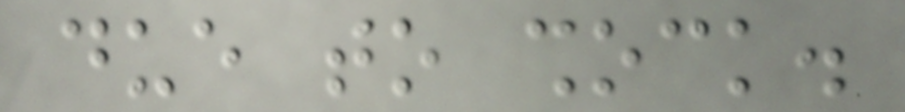due to shock.
